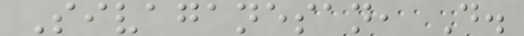Sivaganesan, D.
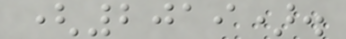(2019).
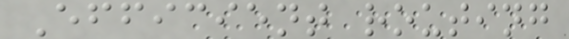Efficient routing
